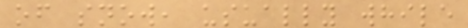of snow, usually while
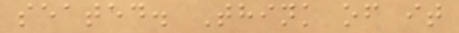seated. Think of it
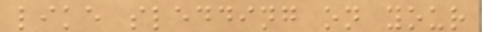like sledding on your
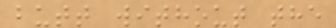butt without the
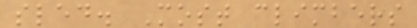sled. Most climbers
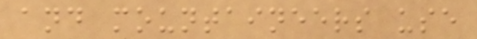and mountaineers use
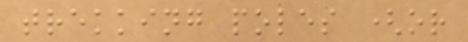trekking poles (or
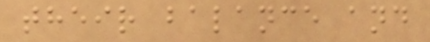their balance and
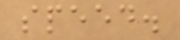speed.
